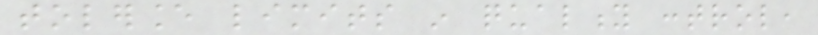tolerance limits in quality control,
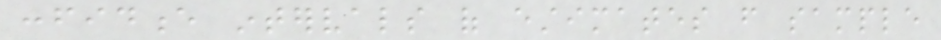confidence intervals of estimates from sample
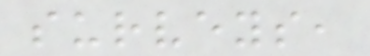surveys,
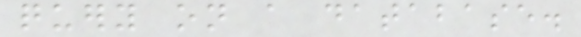query on a database.
